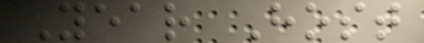Year Host
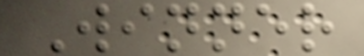Winner
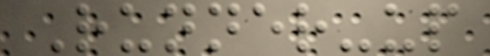Runner-up
